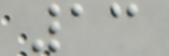13
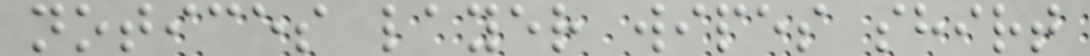notices layer wipes shirt
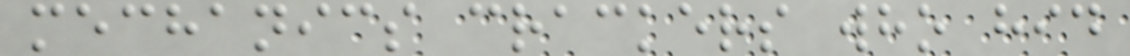mechanics crackers who hid
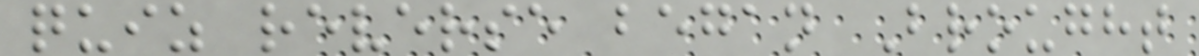quiz reverse began Brought
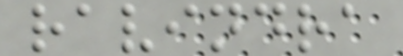ravindra
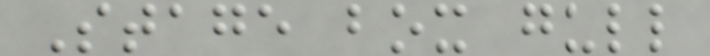Stage box gull
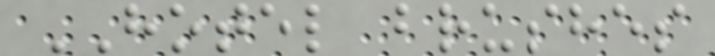HOTEL brushes
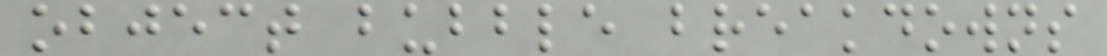object bubble breakdowns
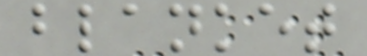blanket
